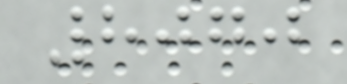8070
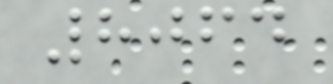8064
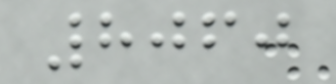8060
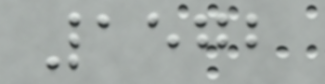1572
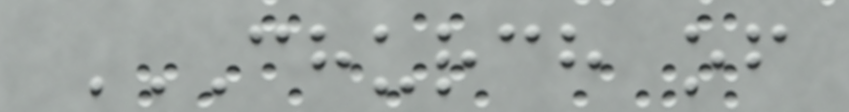CHURCH OF
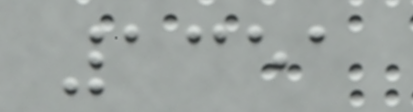1351
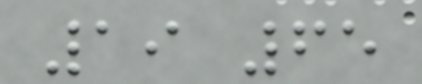19 65
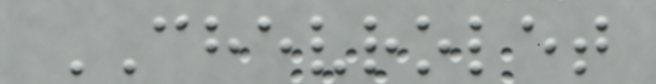CHEVROLET
